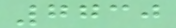7730
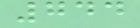744
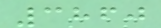3860
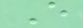E
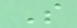S
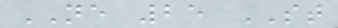NE 25 ST
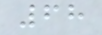68
